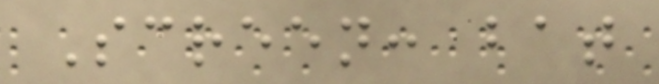Screen: bat
